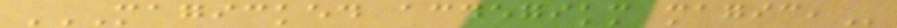MAGICKED ACDEGIKM MAGIC,
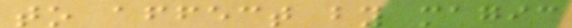to affect by magic
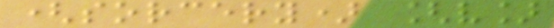(sorcery) [v]
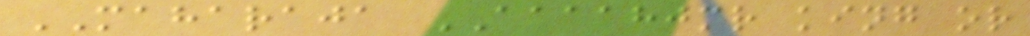MAHARAJA AAAAHJMR king or
